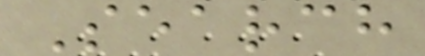Search
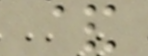&
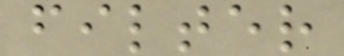filter
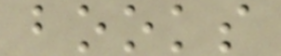books
